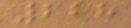228
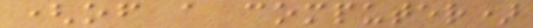(of a computer)
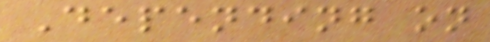Depending on
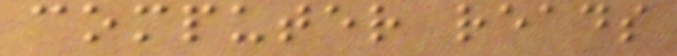computer reads
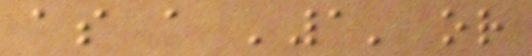as a '1' or
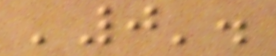'0'.
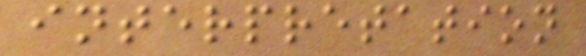interpretation
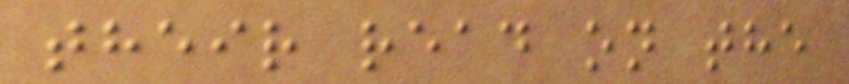their read on the
